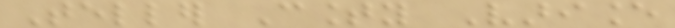Teller County Variance
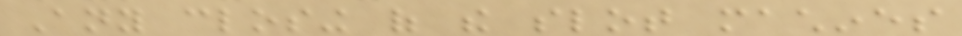Any closing of the slot machines
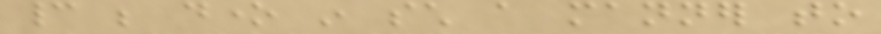cannot be done in such a manner to
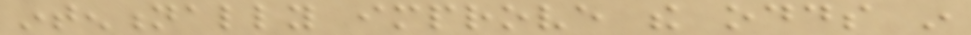intentionally improve the odds in
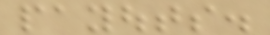payouts.
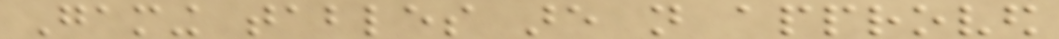Gaming tables are not approved
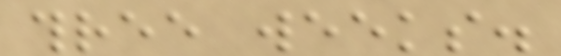three weeks.
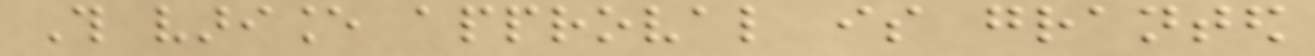This variance approval is granted
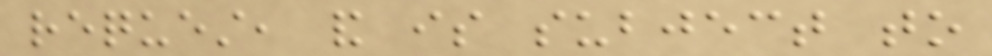request, and is subject to
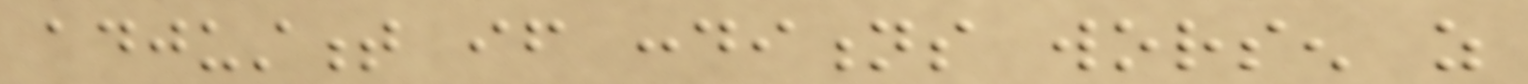adjustment if conditions worsen as
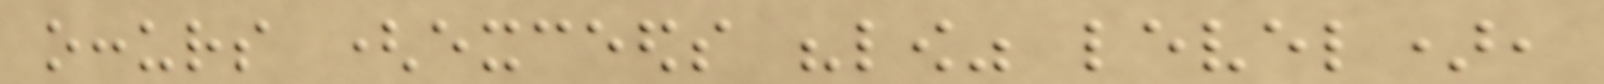occurs (exceeds "low" level),
